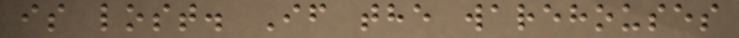is lost. If the warehouses
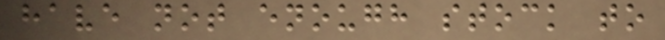have not enough stock to
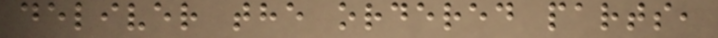deliver the ordered parts,
